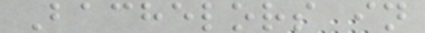Bachelors in
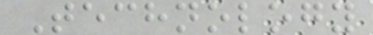Technology
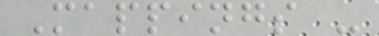Mappings -
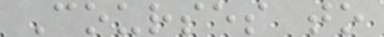Courses to
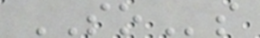SOs
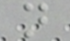n
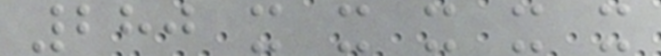280 x x x x x
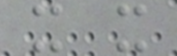x x
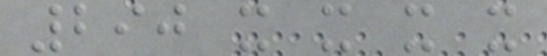290 x x x x
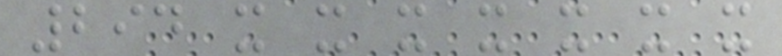294 x x x x x x x
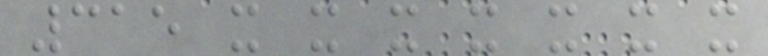315 x x x x x x x
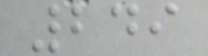249
